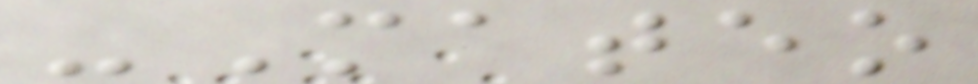-Mateo
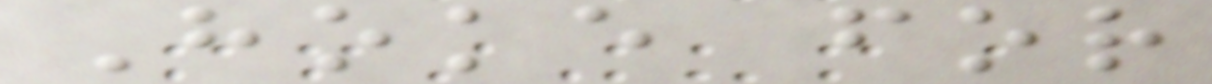Hoke for
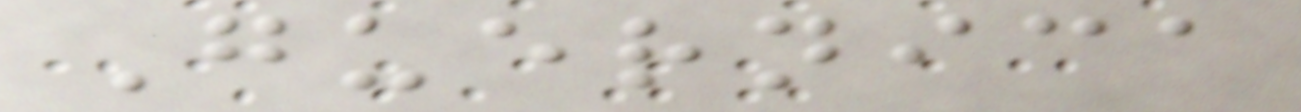Guernica
